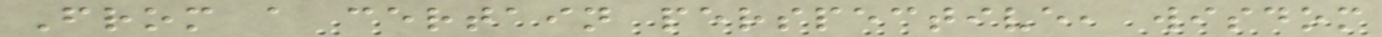From a certain perspective, wisdom
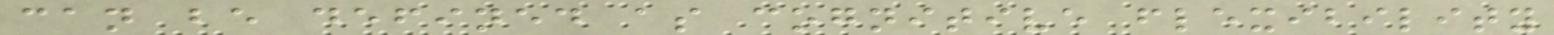can be defined as cognitive flexibility
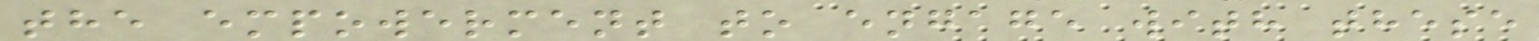the empowerment to engage with these
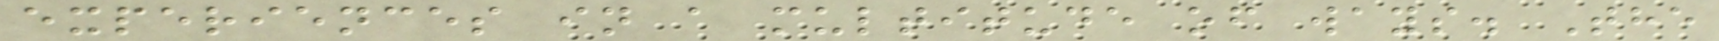experiences in a multitude of ways. The
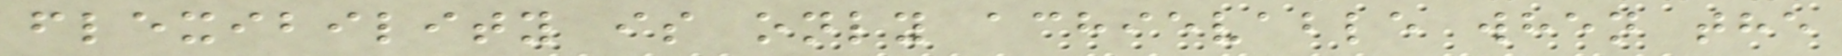flexibility is only achievable when the
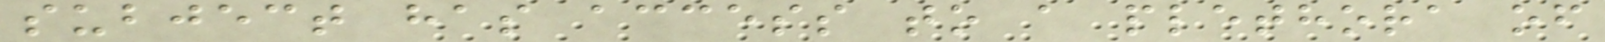subject has access to a plethora of
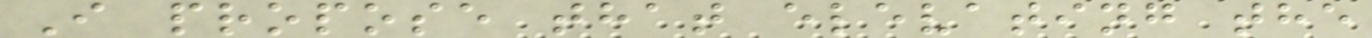I propose that elevating the
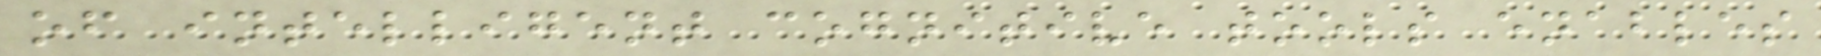of intelligent cognitive tools enables
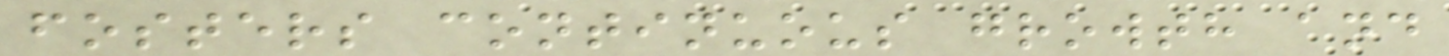fosters continuous growth and
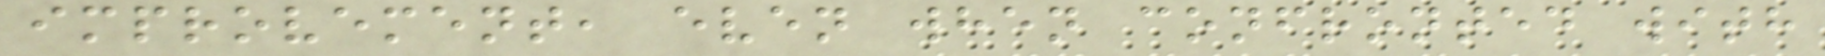improvement, even when confronted with
